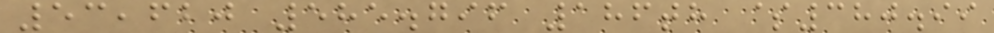53,620 585.796 186th $380.99
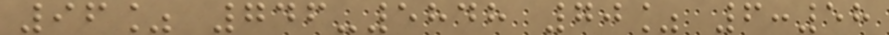96% 746-5848 70% 6:58
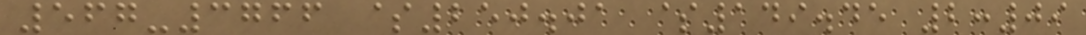567-3766 $250.01 $149.45 2:09
